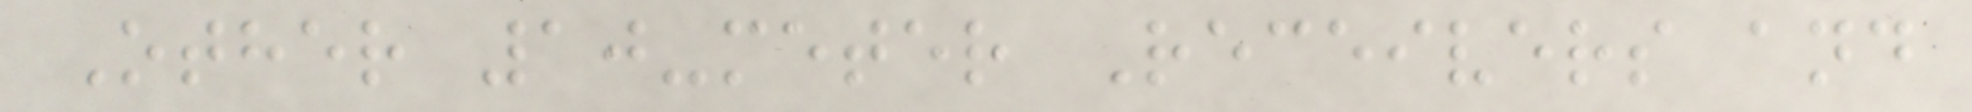Other 10-meter Receivers and
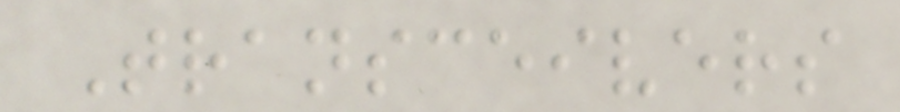Transceivers
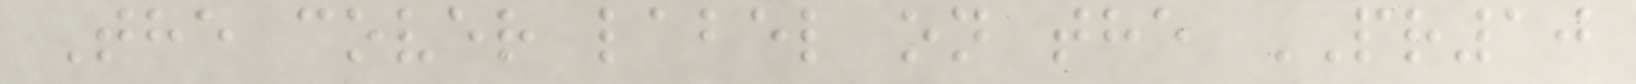The cover label on the PR10
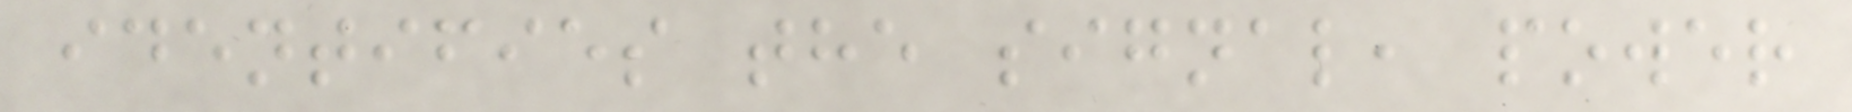identifies the signal, power
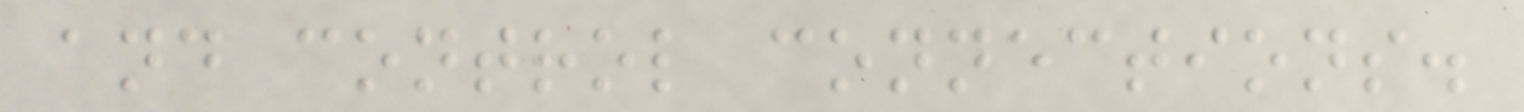and control connections.
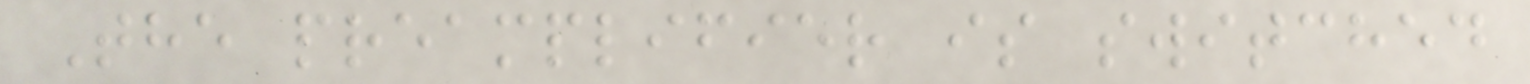The preamplifier is switched
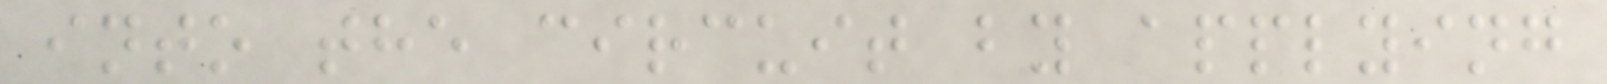into the circuit by applying
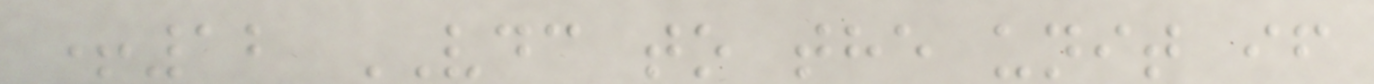+12 VDC to the unit if
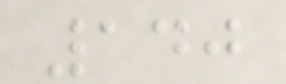140
